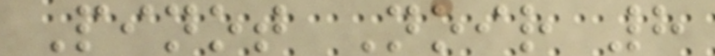Pinot Noir 8
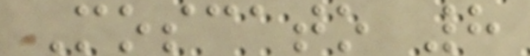Moscato 8
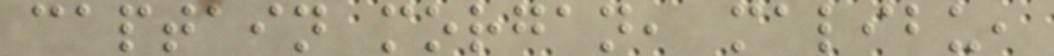captain morgan, malibu,
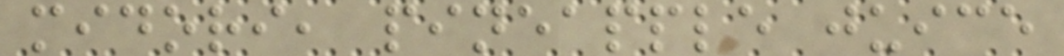midori, pineapple juice
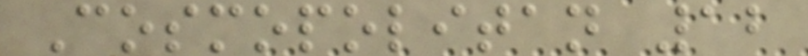Cosmopolitan 12
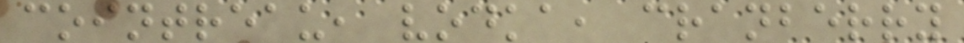cointreau, vodka, cranberry
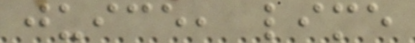juice, lime
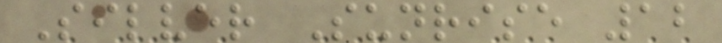Silver Sunrise 12
